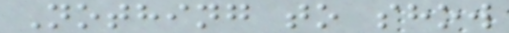Nothing to show
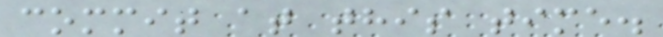commit at this time.
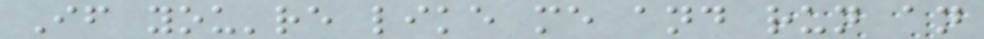If you're like me and run an
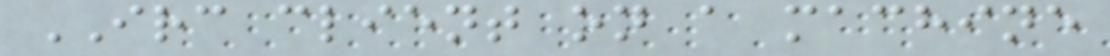IRC client on a machine
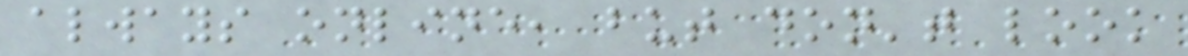always online, but don't look
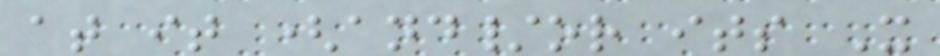at it (and/or its X
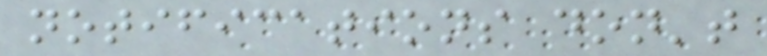notifications don't
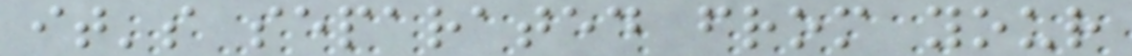it's separated from your
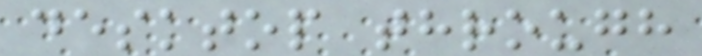desktop through
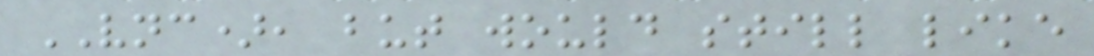VNC), but would still like
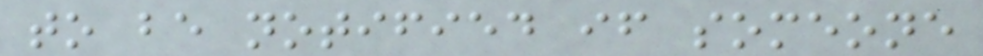to be notified if someone
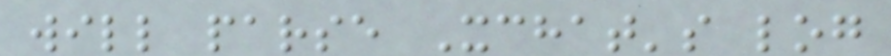will parse Xchat's log
